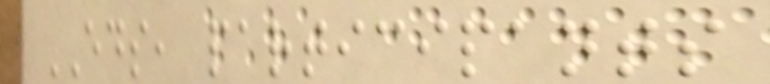EDS, participants
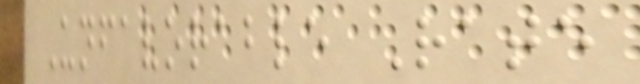Unfavorable Rate
